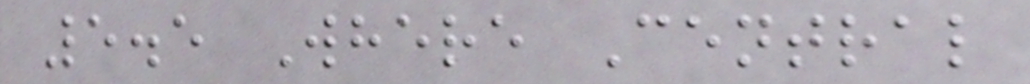5.5 Where Central
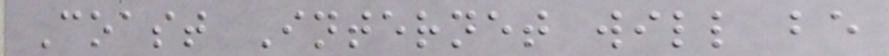Coast Internet will be
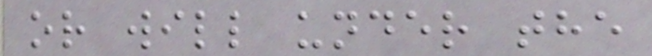or will under the
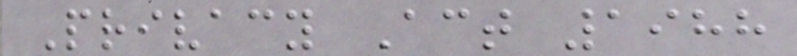Privacy Act 1988
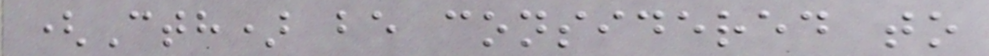(Cth) be considered to
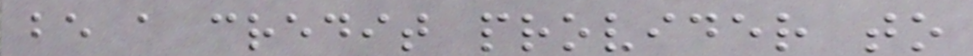be a credit provider to
